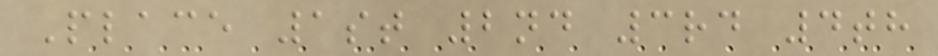Place 1st 2nd 3rd 4th
